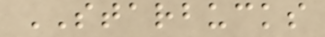STARBUCKS
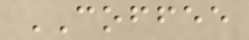COFFEE
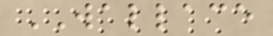WALLACE
